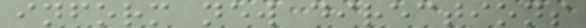inform new directions
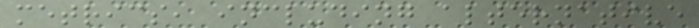metrics, including alternative
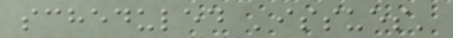scheduled 'issues'
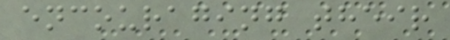encouraging their
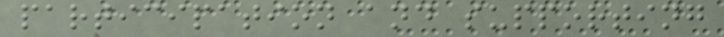participation and supporting
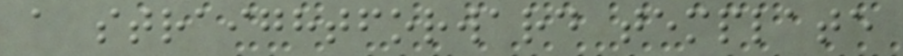a straightforward template
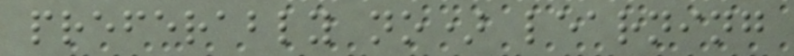preferably no) learning
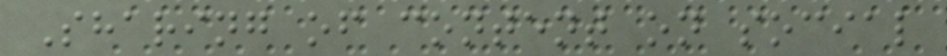Sharing of content on social
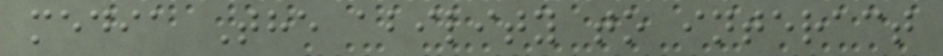media The ability to interact
